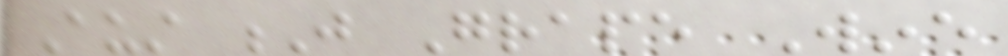Aust J Grape Wine
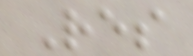Res
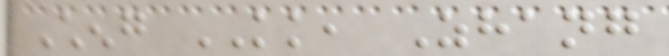Cheng KK, Zhang
